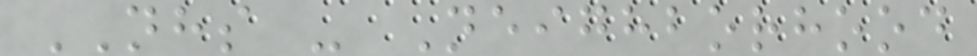NHS - Neighborhood
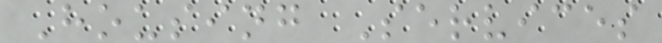Housing Services
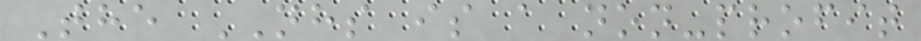The NHS is a non-profit
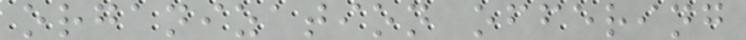organization offering
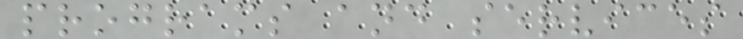programs and services
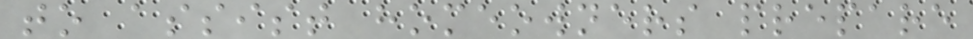to assist homeowners prepare
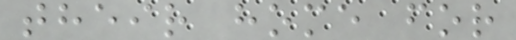their home for
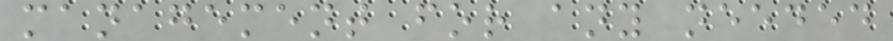management for any needed
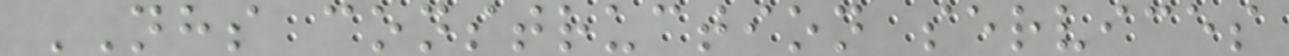NHS construction services
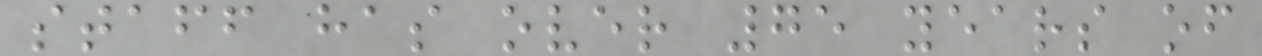staff has over 75 years of
